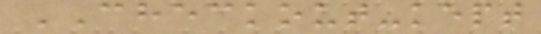CHECKOUT-kept
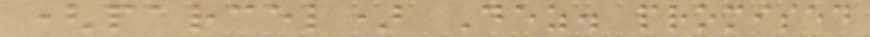(parcel) Dez. promised
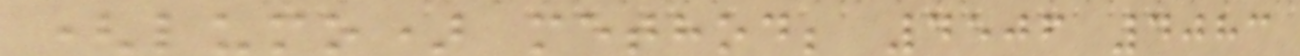(lumo) method; 4506 4083
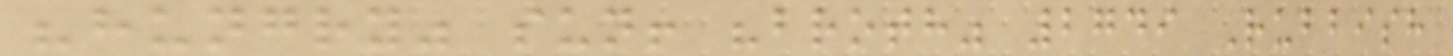"hungry" sun! "broth" 2749 Rubbish
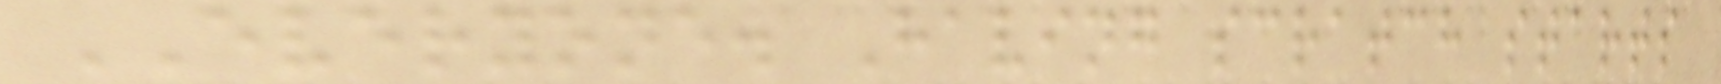EVERYONE. Having scratch starts
